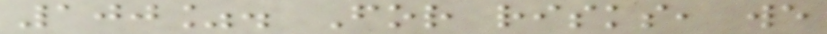100%. For risks, we
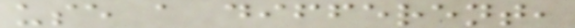use a different,
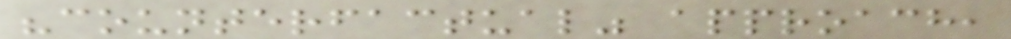"counterfactual" approach,
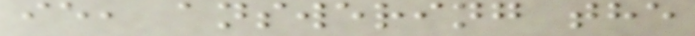ie, answering the
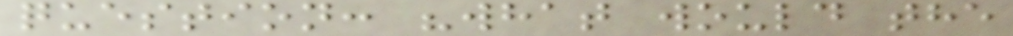question: "what would the
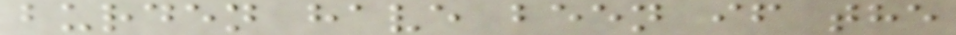burden have been if the
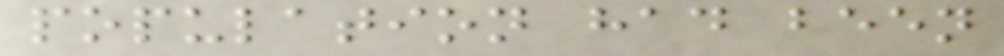population had been
